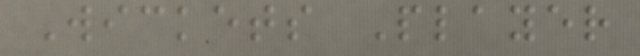Wickets Player
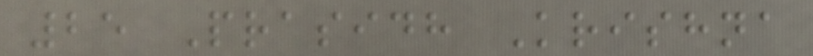25 Prasidh Krishna
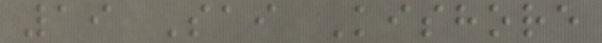19 Sai Kishore
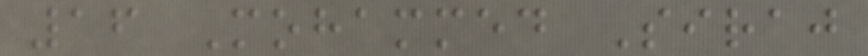16 Mohammed Siraj
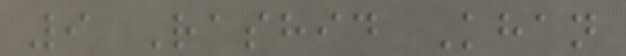9 Rashid Khan
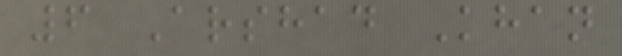6 Arshad Khan
